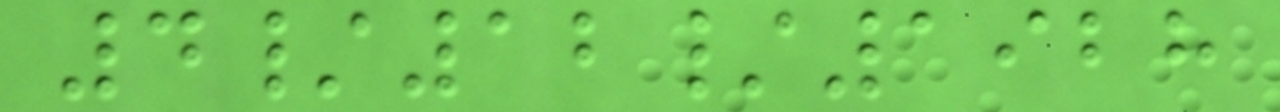4/12/1928
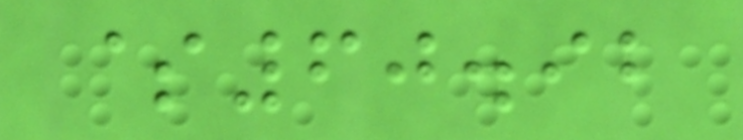$60.92
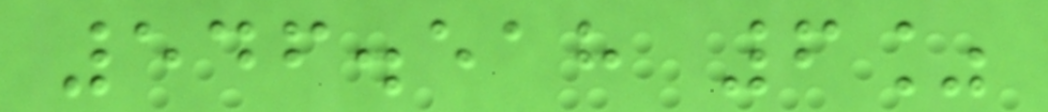546.518 6%
